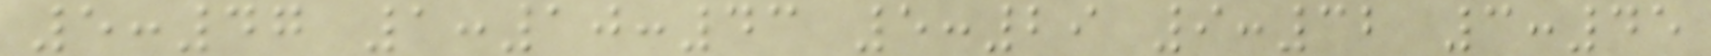5:47 1:10:43 5:29 9:32 3:45
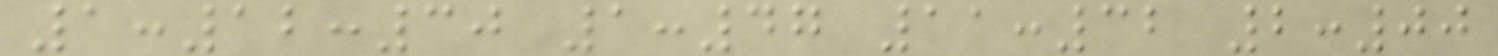1:12:30 1:47 11:32 2:00
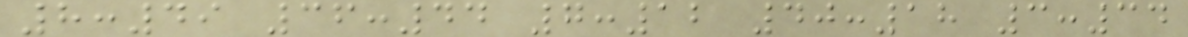8:49 36:44 7:12 40:18 3:34
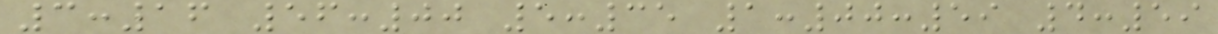3:16 56:00 5:35 1:00:59 4:59
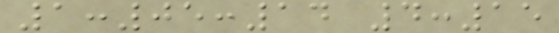1:05:14 4:15
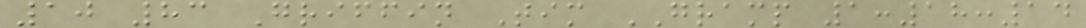10 83 Griffin Tim GRAMP 1:18:14
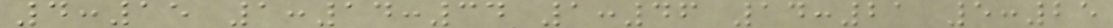4:15 1:14:34 1:46 14:21 5:25
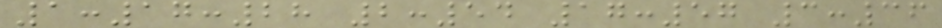1:17:28 2:54 17:57 3:36
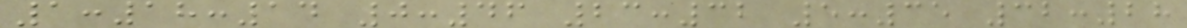1:18:14 0:46 23:32 5:35 32:28
